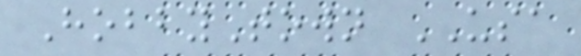HobbyTown USA
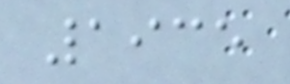1935
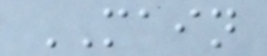MAIN
